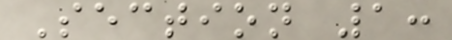Section 1:
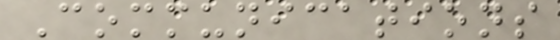Communications
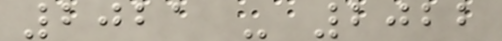2021 - 2022
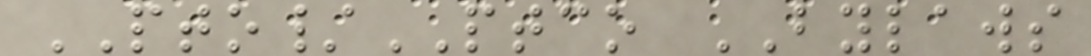PTO/PTCO BYLAWS
